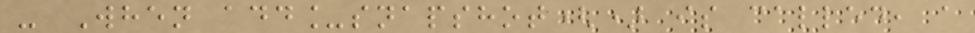- When add_snapshot() is called, a
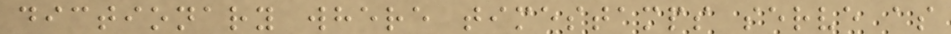dictionary where timestamps serve as
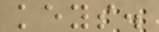keys.
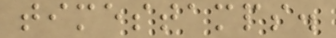timestamps.
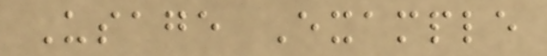Usage Example
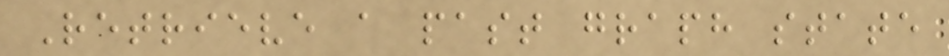Retrieve a past graph state
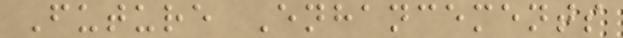Future Enhancements
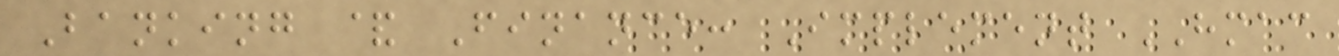Banking & Finance: Implement HMAC
